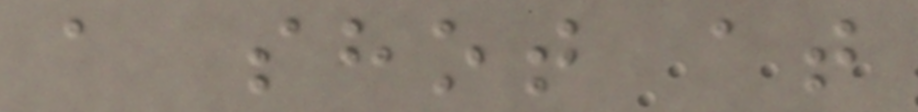a shot at
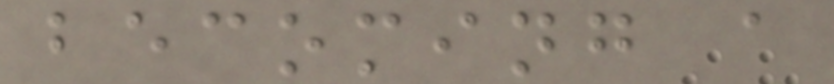becoming a
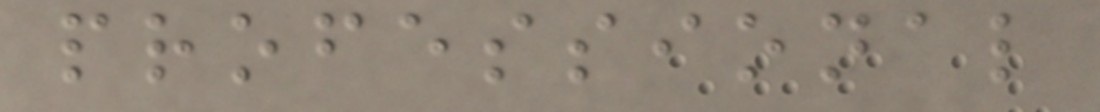professional
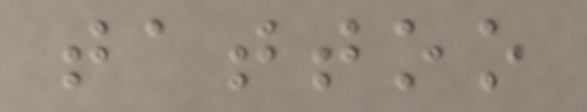tattoo
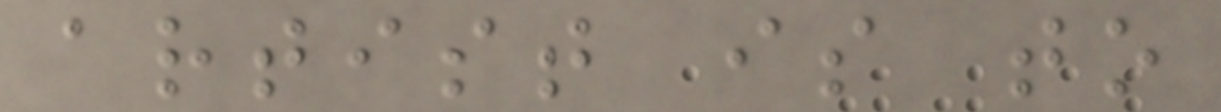artist is to
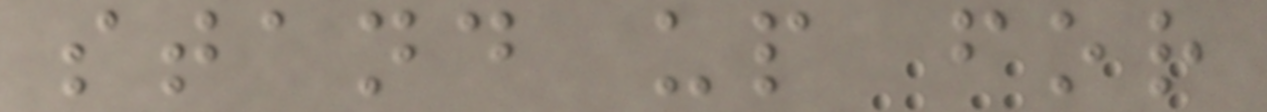stand up for
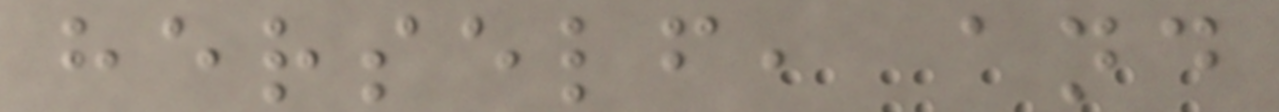herself, and
